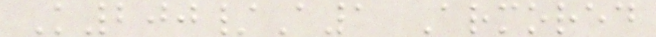K200/A1 Armored
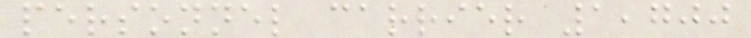personnel carrier 1,700
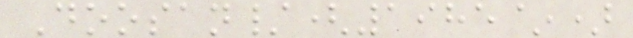Doosan/(1985~)
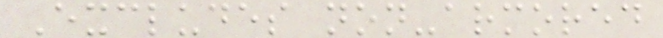Excludes non-armored
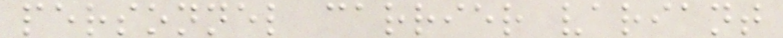personnel carrier variant
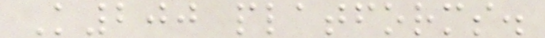K200 platforms.
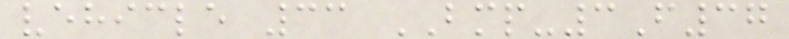vehicle 33 BMP-3F37
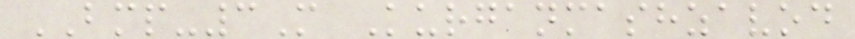BMP-3M Kurganmashzavod
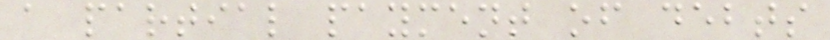a partial payment of debts
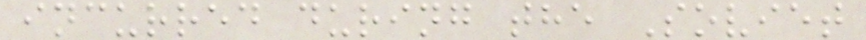incurred during the Soviet
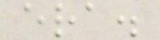era.
